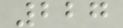227
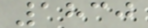1830
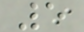5
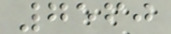7560
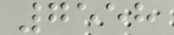7558
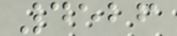4526
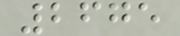2675
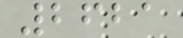2621
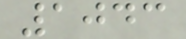1043
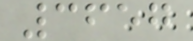3657
